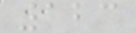123
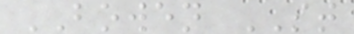BOWEN ST
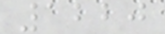1220
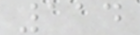114
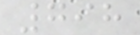798
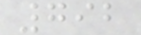792
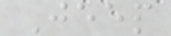Jeep
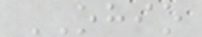OHIO
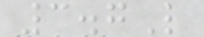3.7L
